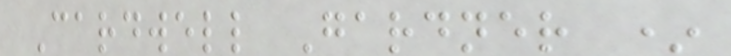Cardwell Gardner *
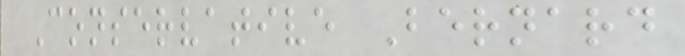Conservative Bernard
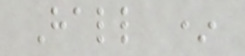Hall *
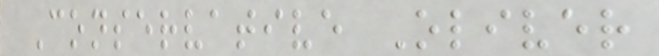Conservative Oliver
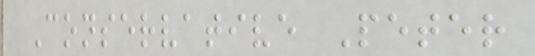Conservative Peter
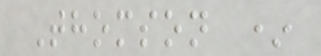Thomson *
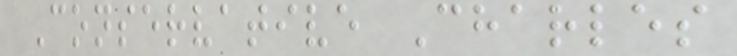Conservative Charles
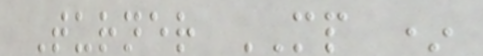Turner MP *
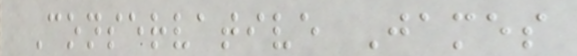Conservative James
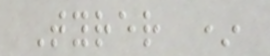Tyrer *
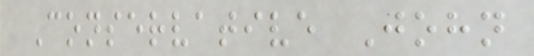Conservative John
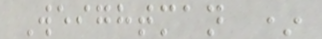Weightman *
